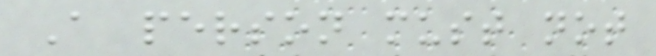A person must not
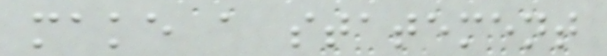make a statement
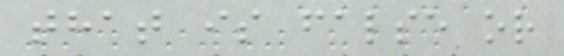that is false or
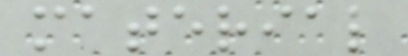material
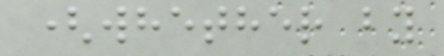(whether by
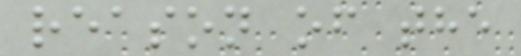reason of the
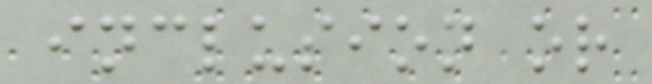inclusion or
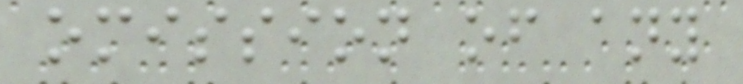omission of any
